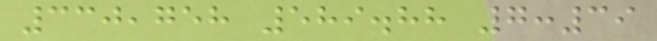330,758 589.88 7:39
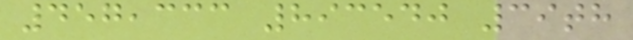457,333 893540 39th
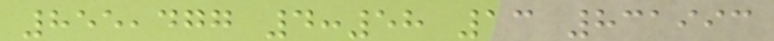855,477 4:58 13 831993
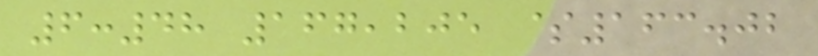6:48 167,205 $163.02
